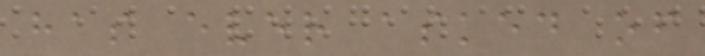has ever asked of
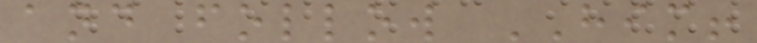and follow HIM!
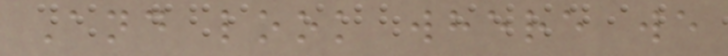And look where we
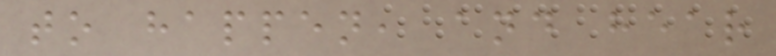to happen, and hear
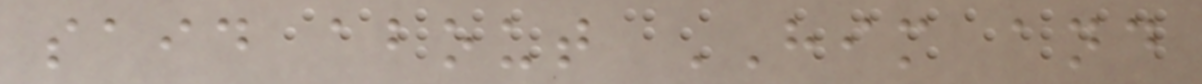said about HIM and
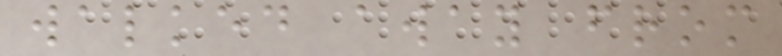walked away from
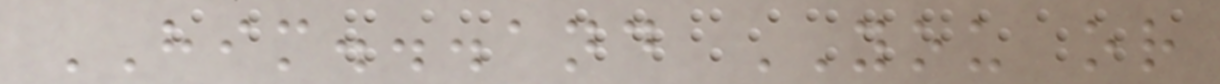HIM...and YOU or
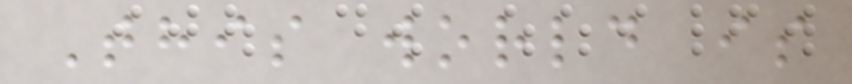This world is
